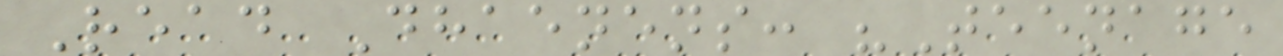Read Dhaenens: "Teenage
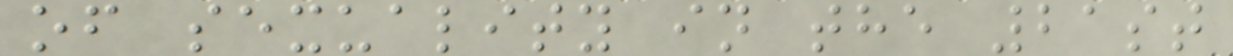of sexuality in the 21st
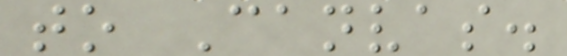to Canvas.
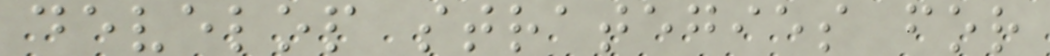develop strategies for
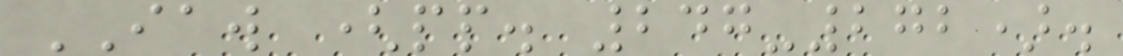IAW (pp. 247-272).
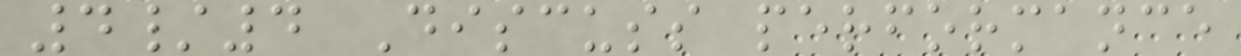4/4 Discuss performance
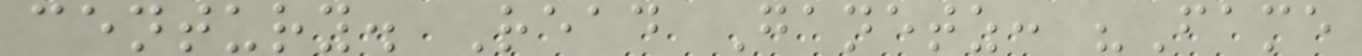century. Read Ganetz: "Fame
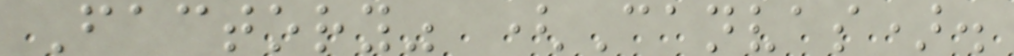Factory" (Canvas).
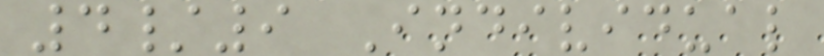4/9 Individual
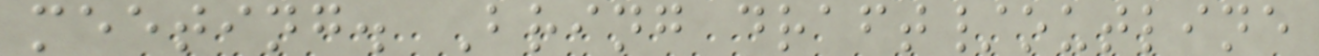meeting. Bring draft/outline
